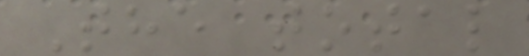The total
